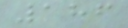186
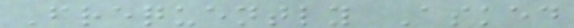Frequently Asked
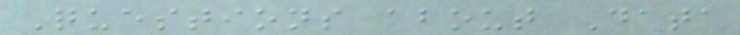Questions about Data
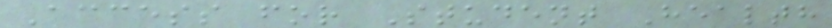Access for Student Health
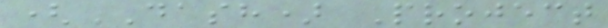(DASH) Project
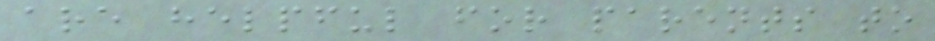are helpful for parents to
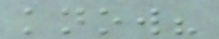know?
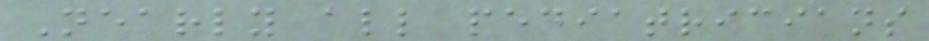Nearly all pediatricians
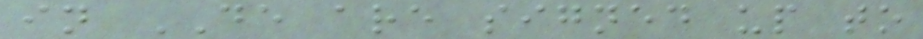in DE are signed up to
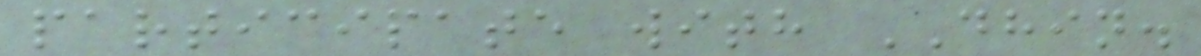participate with DHIN.
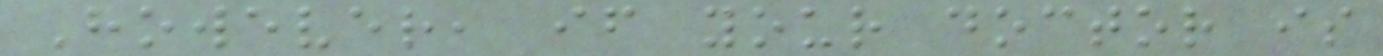However, if your doctor is
